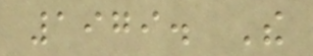1979. The
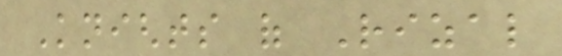Knights of Rizal
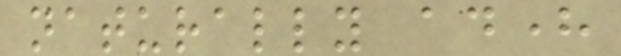naturally adhere
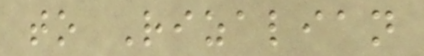to Rizalian
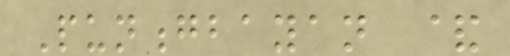Punongbayan &
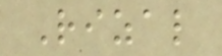Rizal
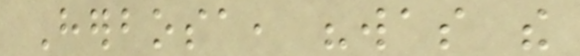Herbosa, "was the
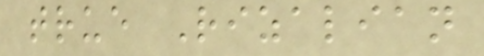true Rizalian
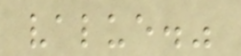value."
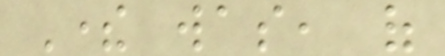There was, of
